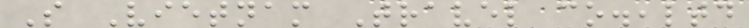S Vietnam Travel co.,ltd
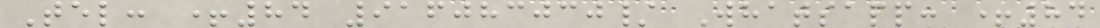Tel: +84 916083030/ Whatsapp: +84
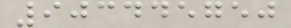903445750
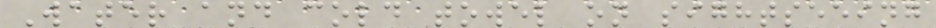Water and cold towel on sightseeing
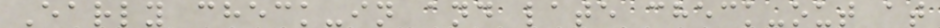Early check-in and late check-out at
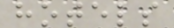hotels
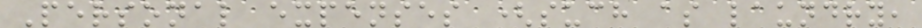Personal expenses (such as laundry,
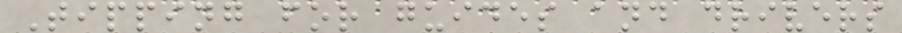Tipping for guides and drivers
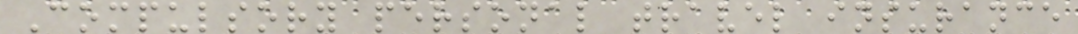Compulsory personal travel insurance
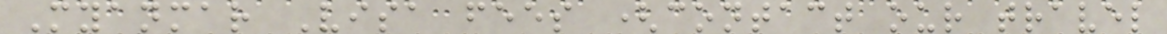Myanmar Visa fees (contact our travel
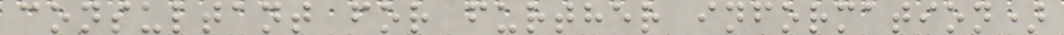consultant for further information)
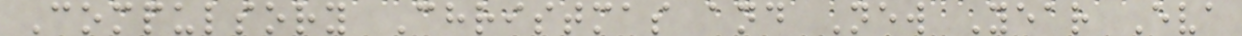Compulsory Christmas and New Year Eva
